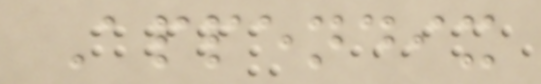Appendix
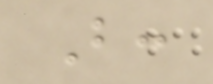B:
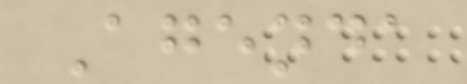Agenda
